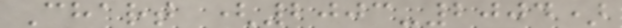Chart (2003-2004)
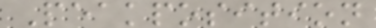Peakposition
